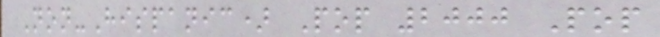Non-Hispanic) Pop 2000 Pop
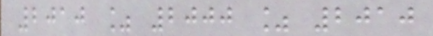2010 % 2000 % 2010
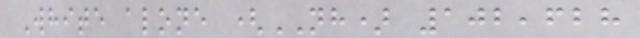White alone (NH) 102,628
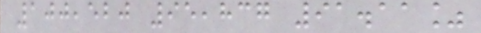100,520 95,837 91.11%
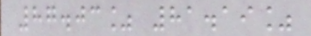87.03% 81.19%
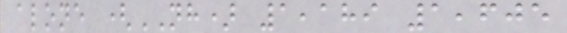alone (NH) 1,189 1,605
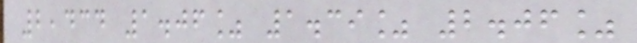2,434 1.06% 1.39% 2.06%
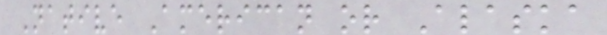Native American or Alaska
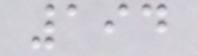194
